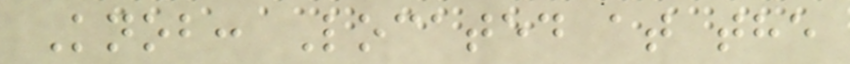Knob: Located at the
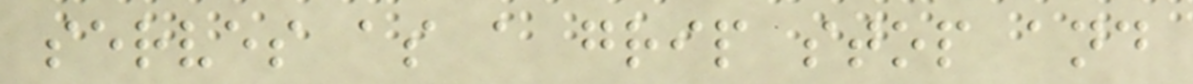serves as a grip stop and
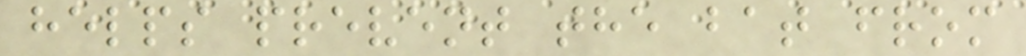helps prevent the bat from
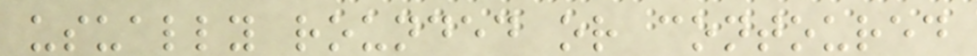usually rounded or contoured
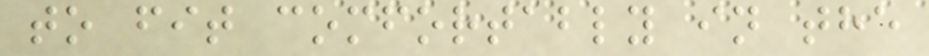to fit comfortably in the
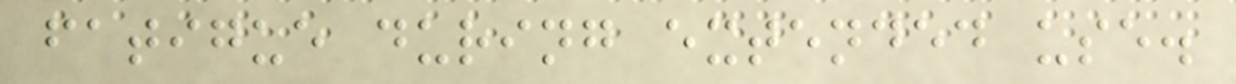fatigue during extended use.
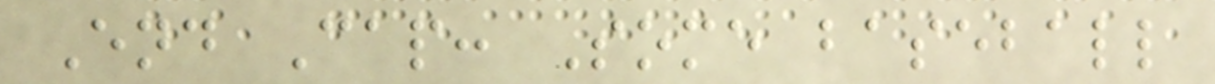End Cap: Some baseball
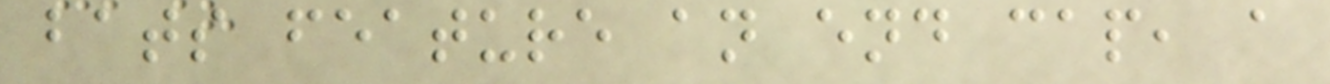bats feature an end cap, a
